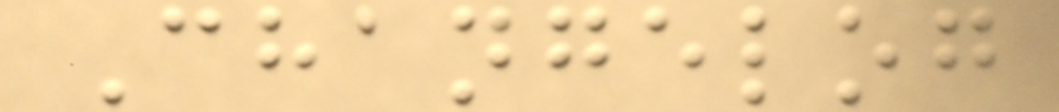Changelog
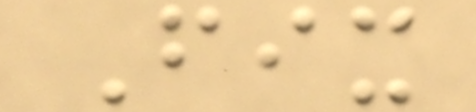Fix
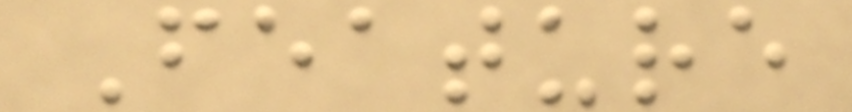Feature
